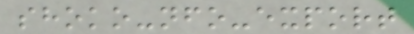shoko-nfo-export
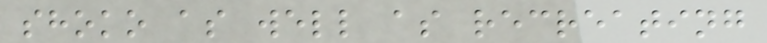shoko as well as recreating
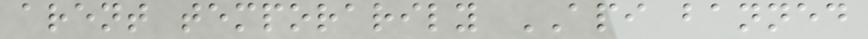arent temporarily API banned
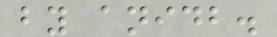by anidb.
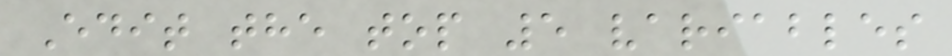Edit the top 5 variables
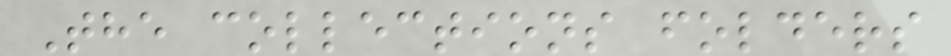The collections folders
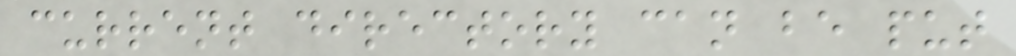current directory can be put
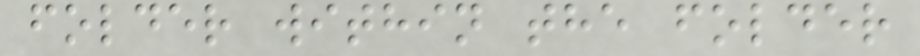folder within the folder
